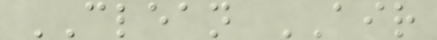CLEAN AIR
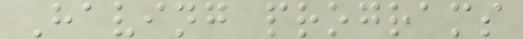Having programs
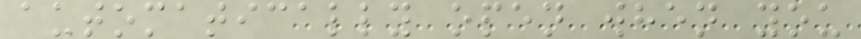automatically open when you
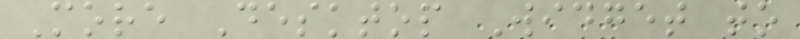More Desktop Widget to
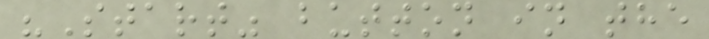"Start" button in the
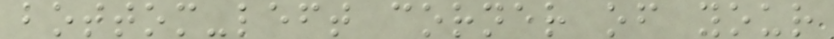bottom-left corner of your
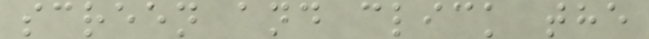screen and click the
